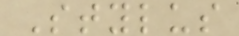Stylus
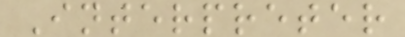Interpreter
